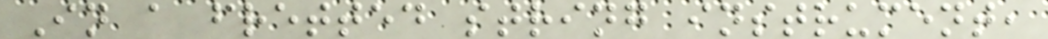In a fretted string instrument,
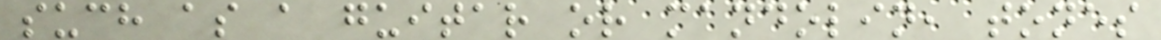such as a guitar or mandolin, tones
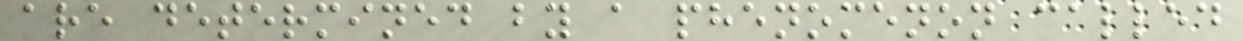are determined by a phenomenon called
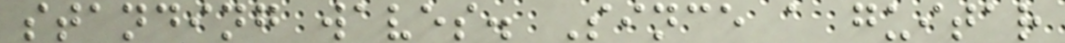standing waves. Since a guitar
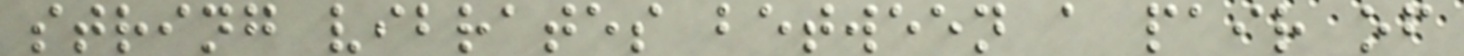string vibrates between a pair of
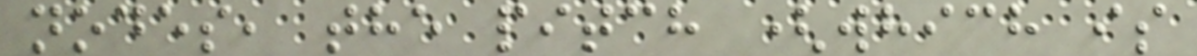nodes, the pitch (which is
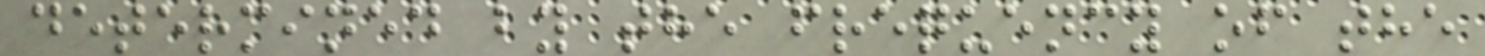determined by the frequency of the
